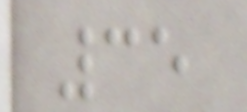35
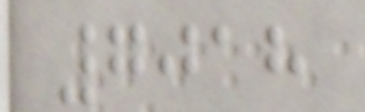7018
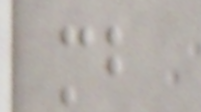mb
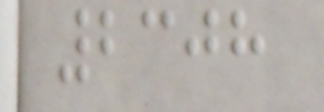2308
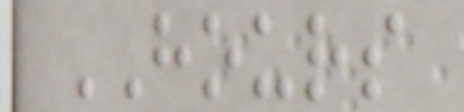HOURS
